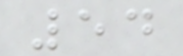54
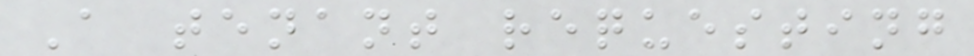A tenant requesting
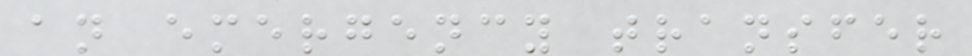an emergency transfer
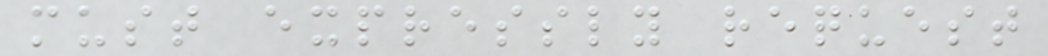must expressly request
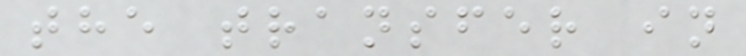the transfer in
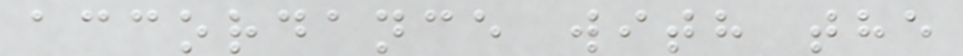accordance with the
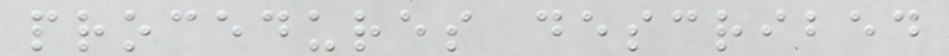procedures described
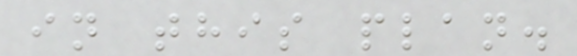in this plan.
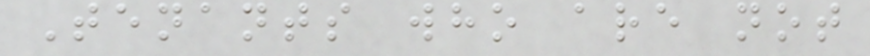Tenants who are not
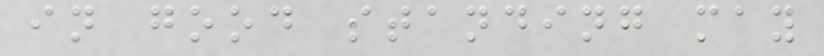in good standing may
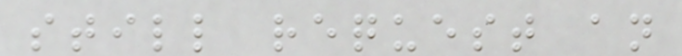still request an
